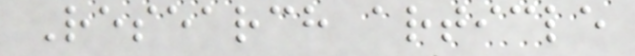Research article
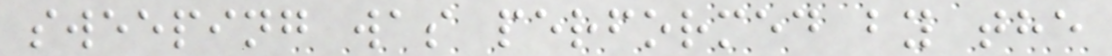sweeping was performed by the
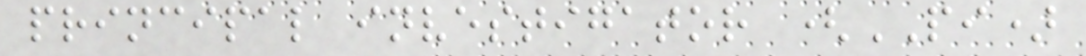principal investigator (PI)
